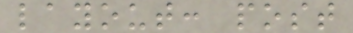layout: post
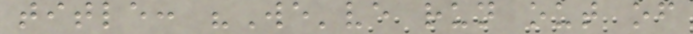title: "We've run out of
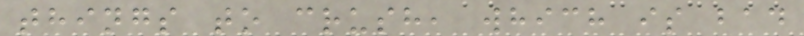things to crush, which is bad
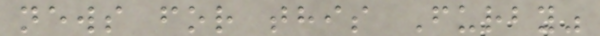news for this Furby"
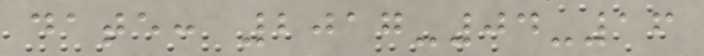date: 2017-04-16
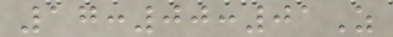17:00:01Z
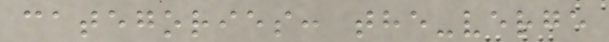categories: the-verge
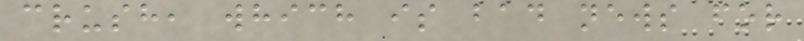crush, which is bad news for
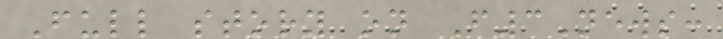Full story on F3News:
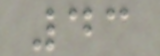43
